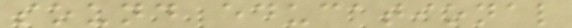sound educational
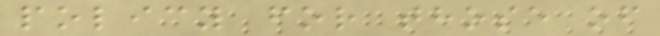policy for those of
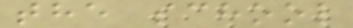the school
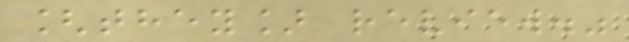[they] review."
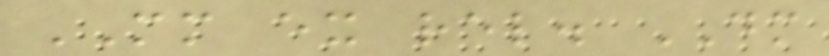MM ex rel. DM
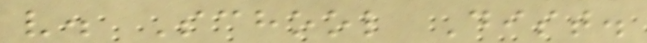v. School Dist.
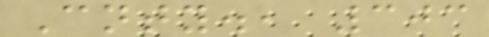Cnty., 303
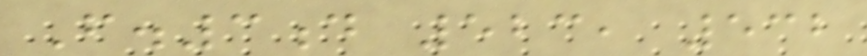F.3d 523, 532
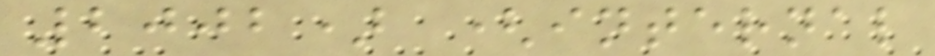2002) (internal
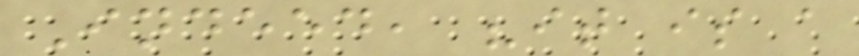Indeed, "it is a
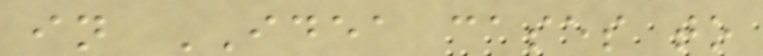in IDEA cases to
